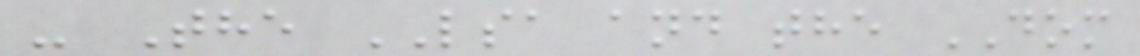- The LSA and the DOM
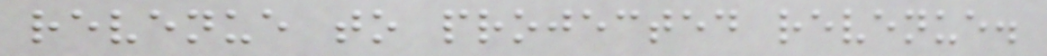revenue to projected revenue.
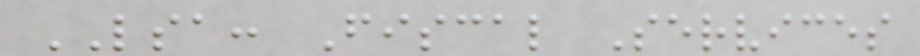LSA: Fiscal Services
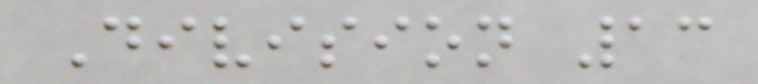Division 13
